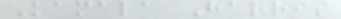Kamala Harris
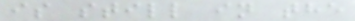is still in the
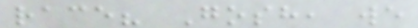race? Gosh, we
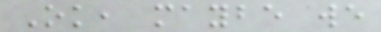Ok, maybe we
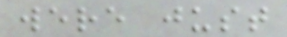were just
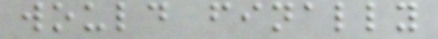would finally
